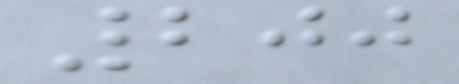200
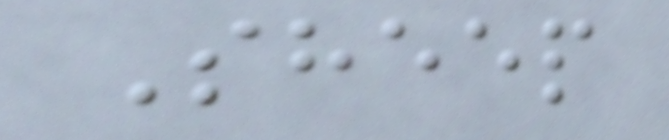Sheep
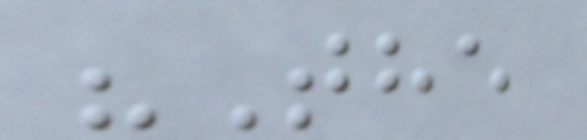"The
